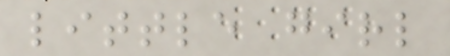little girl
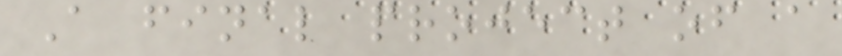A final project of a
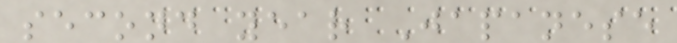second year Japanese
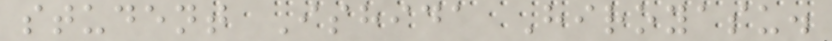student Ishida Hiroyasu.
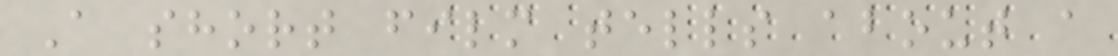A short film tells about a
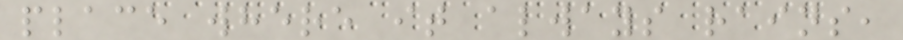place where it always rains,
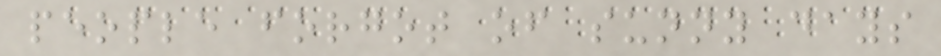people forgot of sunny days
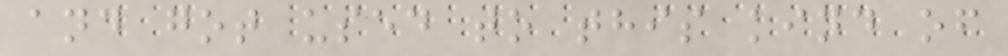and got used to this kind of
